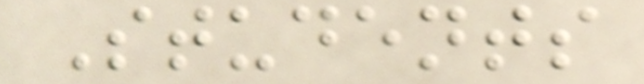Students
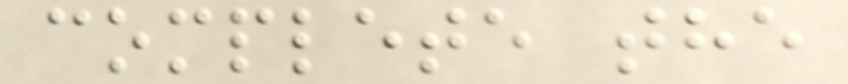complete the
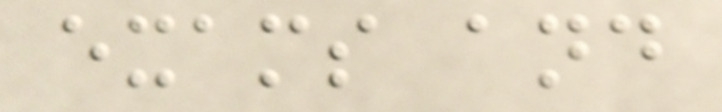exams and
